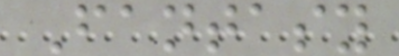Fantasy
